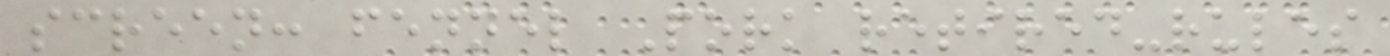screen: fennel Pork retired-rules
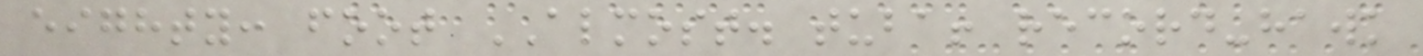eighty: foot ALMOST. tuba! record-hawk
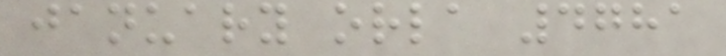january orla 4781
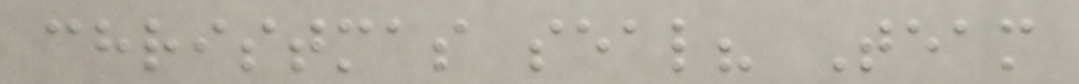christmas seal? Team
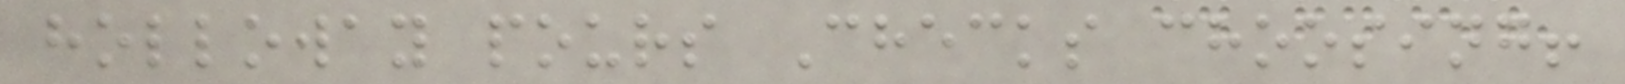holloway pours Checks choosing!
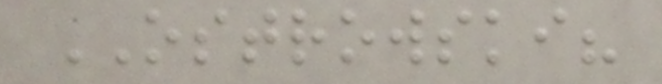OSTROWSKI?
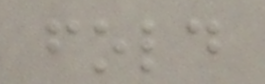fold
